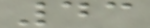43
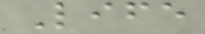Life
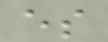es
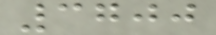3700
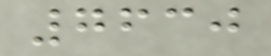7630
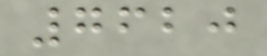7620
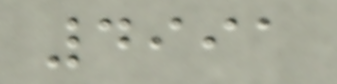4991
